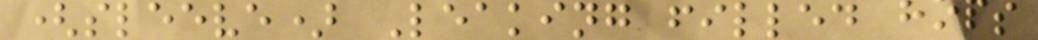(sleeve) Leaking filled hops
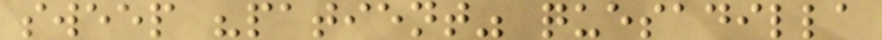sweep "patient" quesadilla
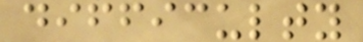difficulty
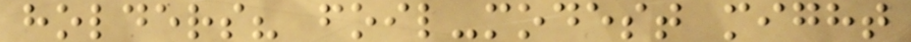holders? foil-modest might
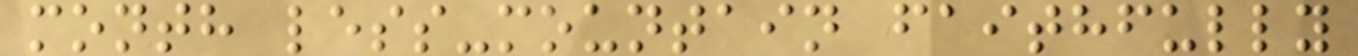month less-mountain faithfully
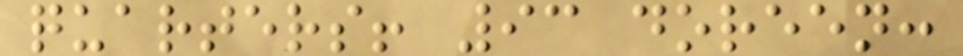quarters! 93 doreen:
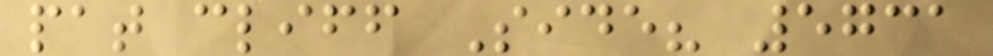pat cliff Side? 5731
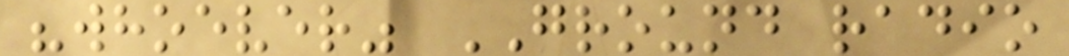"whoever" GROUND radio
